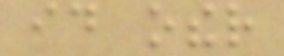id other
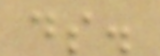ds.
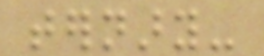ternary-
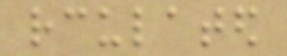rculated
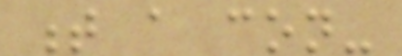t a con-
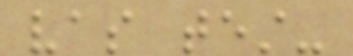vas test-
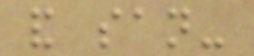and san-
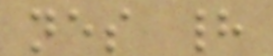nes had
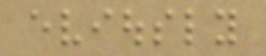eviously
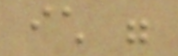ich were
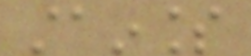stainless
